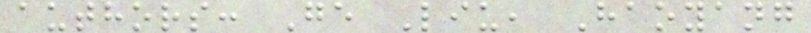authors: Ge Liu, Haoyang
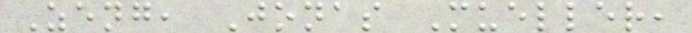Zeng, Jonas Mueller,
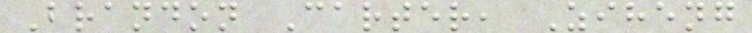Brandon Carter, Ziheng
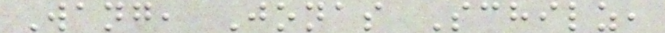Wang, Jonas Schilz,
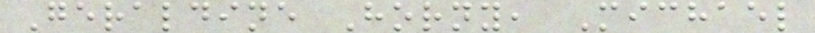Geraldine Horny, Michael
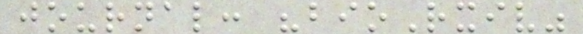journal: "bioRxiv"
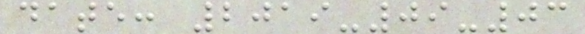date: 2019-09-03
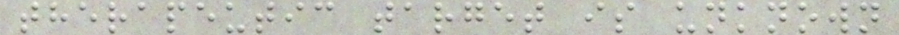therapeutic target is unknown
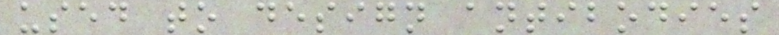used to design antibodies
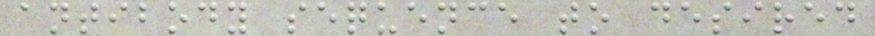antibody sequence to desired
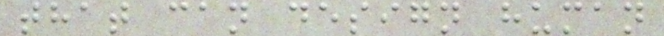that can design human
